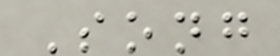Song
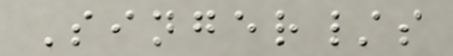Singer/s
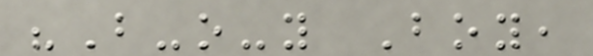"B-o-y Boy,
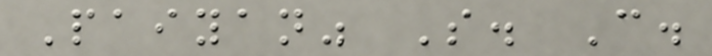Paiyan" S. C.
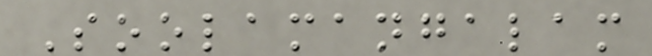Soolamangalam
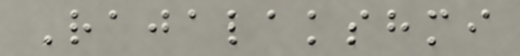Rajalakshmi
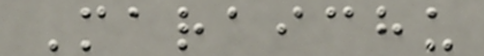Maraichu
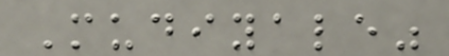Mudiyale"
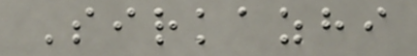Sirkazhi
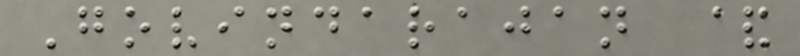Govindarajan &
